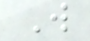W
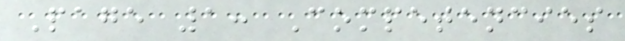Page 1: Competencies
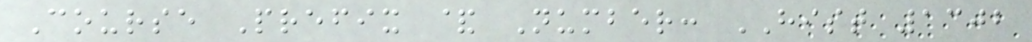Course Prefix & Number: HIST 1302
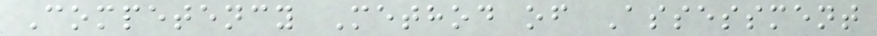Competency Method of Assessment
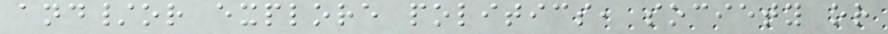and/or explore politics, society or
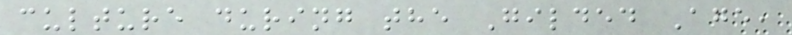culture during the Gilded Age,
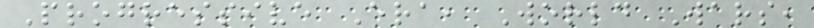Progressive Era, World Wars,
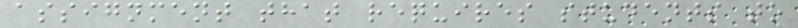assignment that requires students to
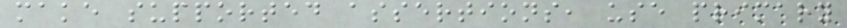make supported assertions, use primary
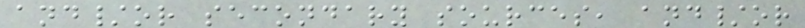and/or secondary sources, and/or
